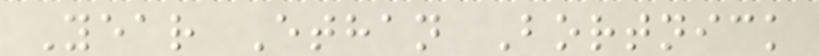Year Ethan Bortnick
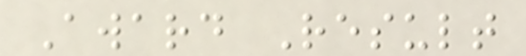Award Result
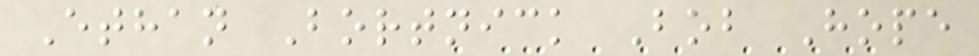Ethan Bortnick Bob Hope
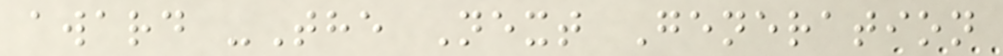award -The Next Generation
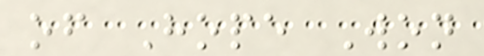of Hope Won
